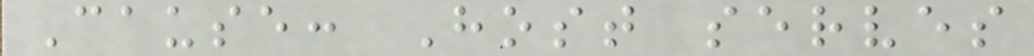Cause: Host serves
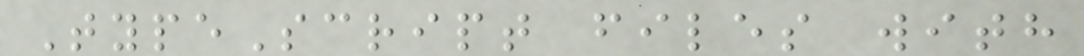TypeScript files with
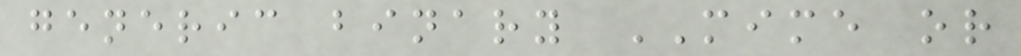generic binary MIME or
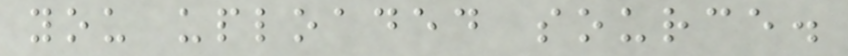you uploaded source.
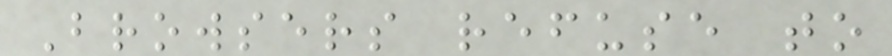Browsers refuse to
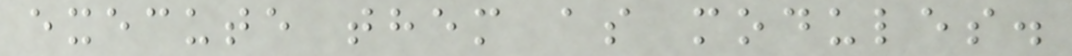execute them as modules.
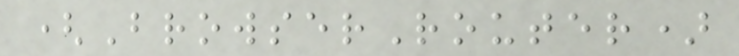(BrowserRouter)
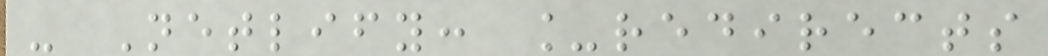- Netlify: _redirects
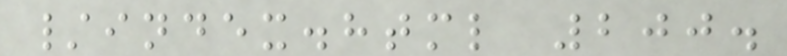/index.html 200.
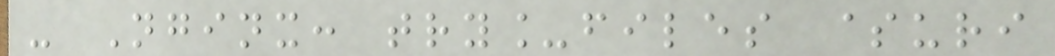- Nginx: try_files $uri
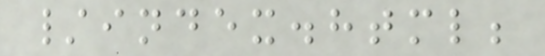/index.html;
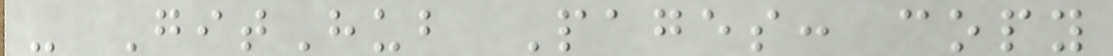- GitHub Pages: copy
